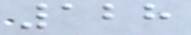128
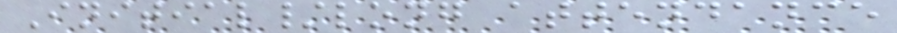Initial/long attendance
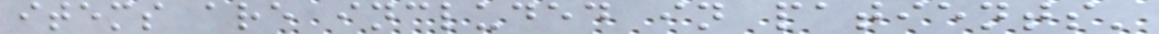items are included in patients'
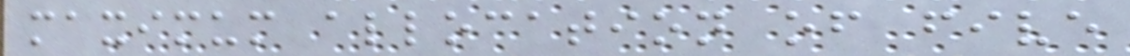maximum allocation of five
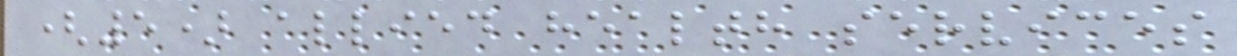(5) allied health services
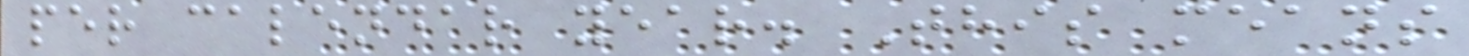per calendar year. This means
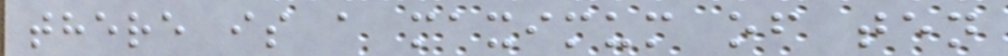there is a maximum of ten
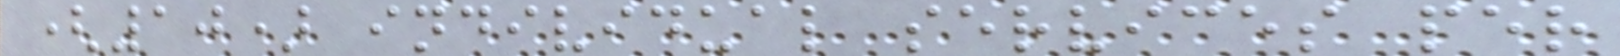(10) individual services per
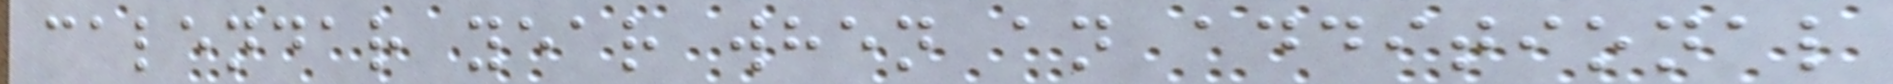calendar year when an additional
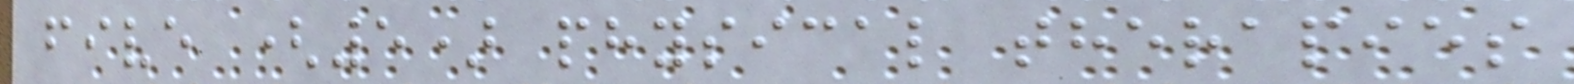five (5) physical therapies
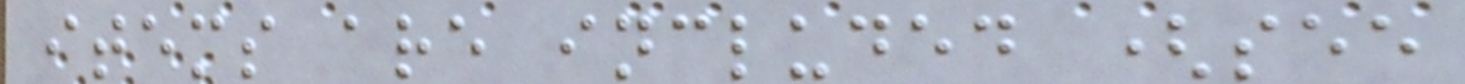items are included (see
